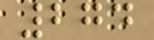274
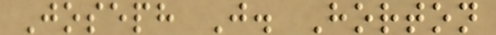Joseph J. Horton
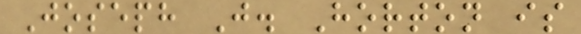Joseph J. Horton is
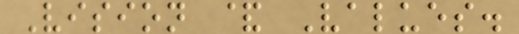Vision & Values.
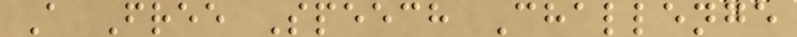A Free Speech Challenge
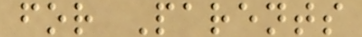for Parents
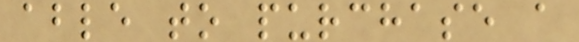able to purchase a
